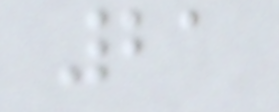21
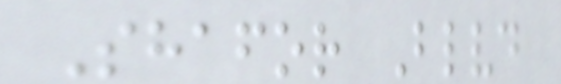Shafor Blvd
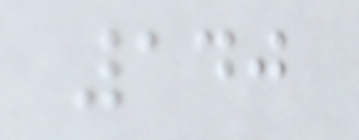140
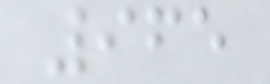965
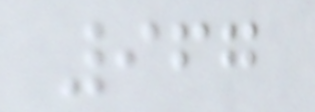967
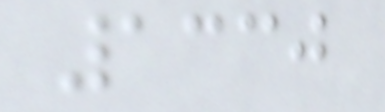1330
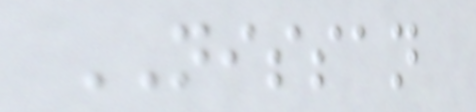NISSAN
